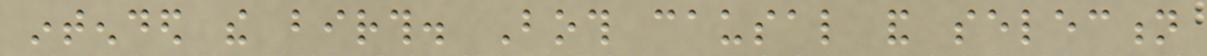intended the birth. Both causal and selection
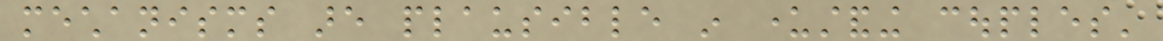mechanisms are plausible in understanding couples'
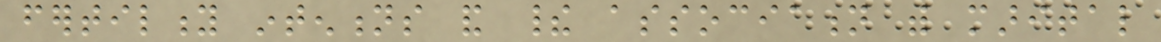fertility intentions and their association with marital
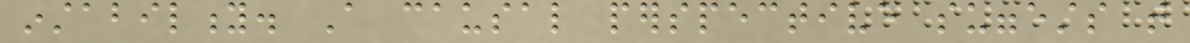instability. A causal perspective suggests that
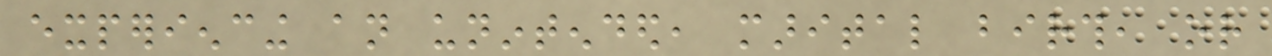experiencing an unintended, marital birth, or
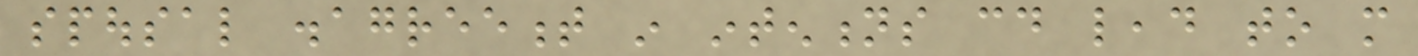spousal disagreement in intentions could lead to more
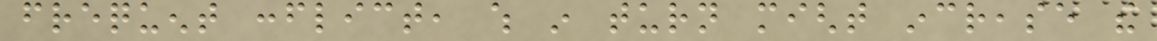frequent conflict, which in turn might increase the
